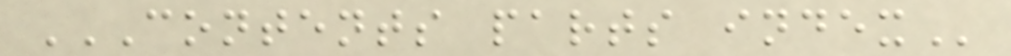CONTENTS PARTS INDEX
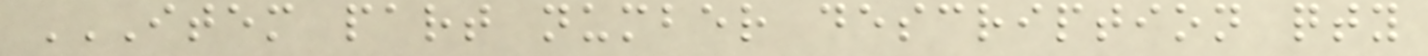ITEM PART NUMBER DESCRIPTION QTY
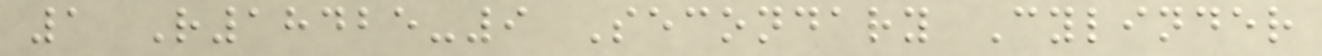1 R18425-9 Secondary Cylinder
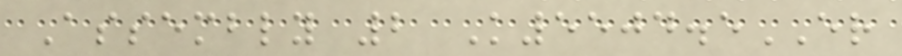Assembly 2 K5504.5ER
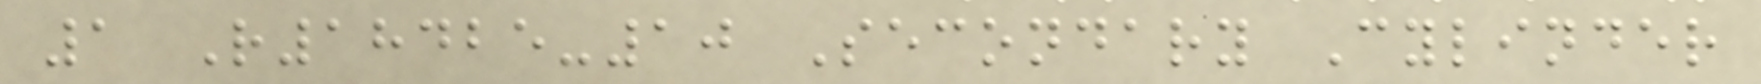1 R18425-10 Secondary Cylinder
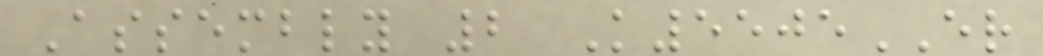Assembly 2 K5505ER
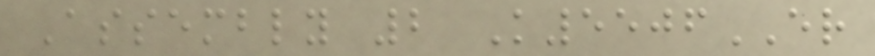Assembly 2 K5506ER
